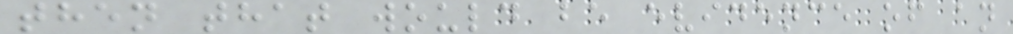then that would be evidence of an
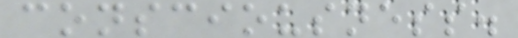consciousness.
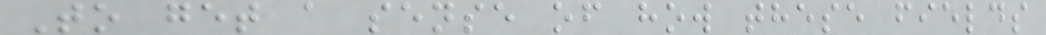To get a sense of how these fields
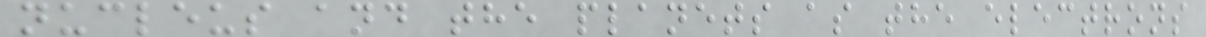nucleus and the planets as the electrons
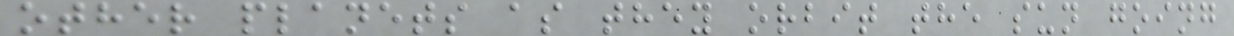other planets as they orbit the sun going
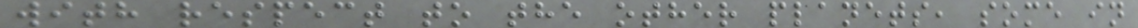with respect to the other planets, some in
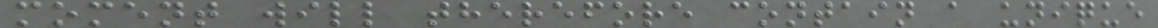moment will therefore contain a unique
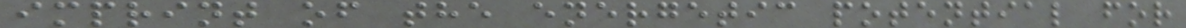imprint of the energetic potential for
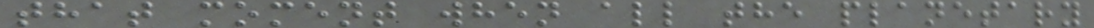that moment when all the planetary
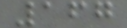167
